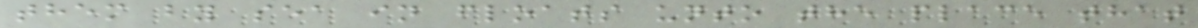them by sea in floats unto the place that
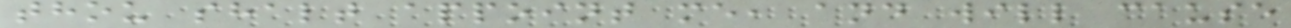thou shalt appoint me, and will cause
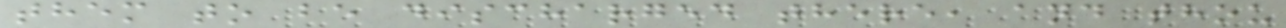them to be discharged there, and thou
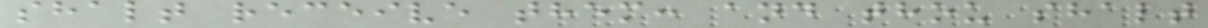shalt receive them: and thou shalt
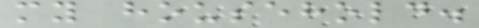my household.
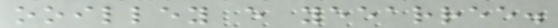ooilley e yeearree.
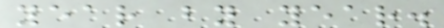year by year.
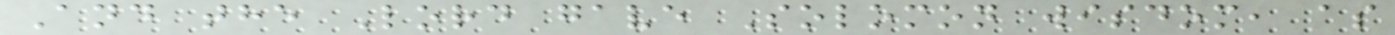And the Lord gave Solomon wisdom, as
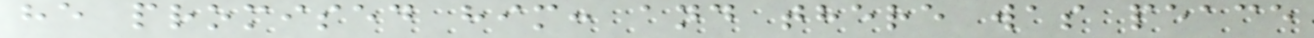he promised him: and there was peace
